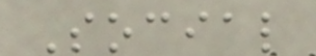Social
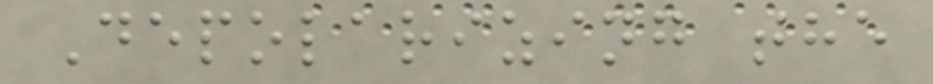Depolarizing the
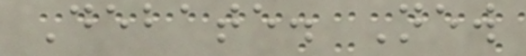Debate. New
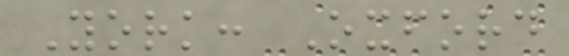York: Oxford
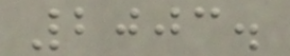2003.
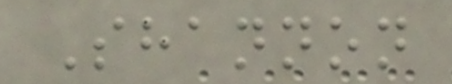Shannon
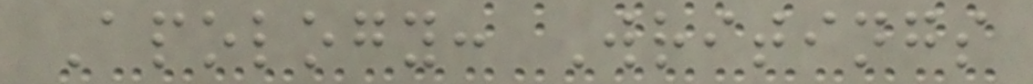Apology: Writings
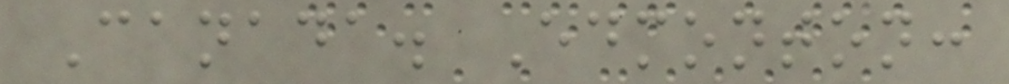Canada. Edmonton:
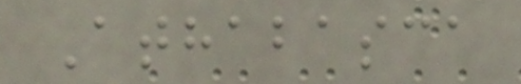Athabasca
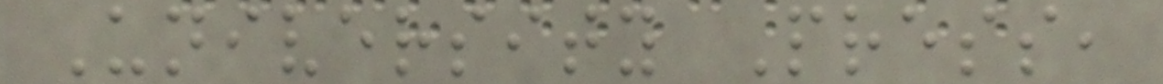University Press,
